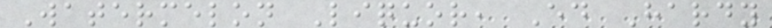Watermelon Liquor, Ed Hardy
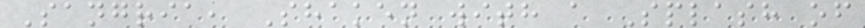Sangria, Shaken with a Splash of
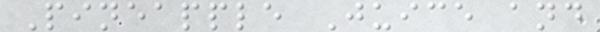Pineapple Juice and
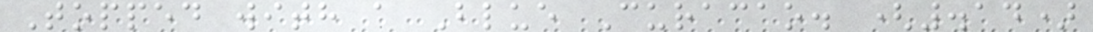Topped with a Blue Curacao. (.14)
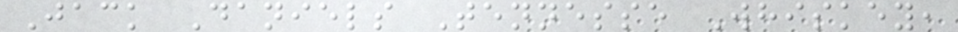Jack Daniels Tennesse Whiskey,
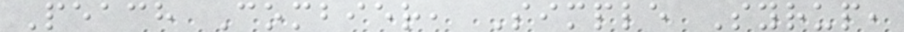Peach Combier, Simple Syrup,
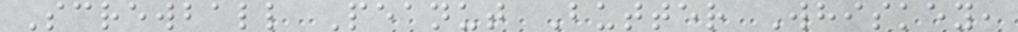Screwball Peanut Butter Whiskey,
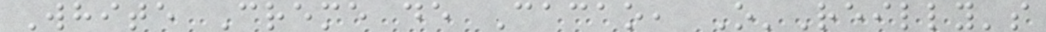White Creme de Cacao, O'Reilly's
